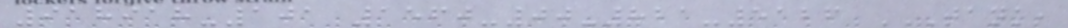918918-101 1560-00-821-5126 TANK,
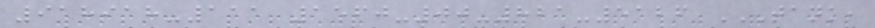918918-111 1560-00-821-5126 TANK,
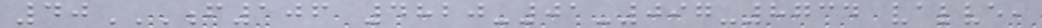40F106 4820-01-097-8734 VALVE,
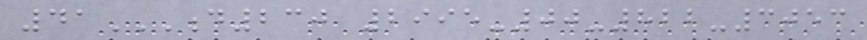41D230 2995-00-822-3053
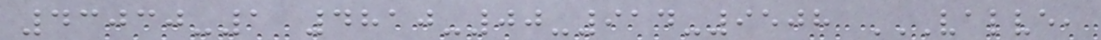43030-1 4810-00-914-9508 VALVE,
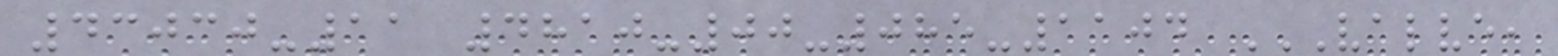43030-11 4810-00-085-1104 VALVE,
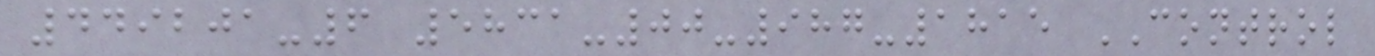449201-6 5831-00-987-1815 CONTROL
